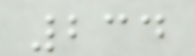234
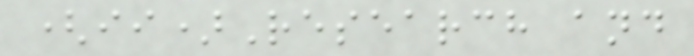(ii)Research and
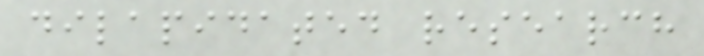dilapidated research
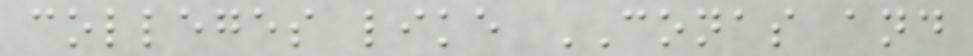colleges like CONAS and
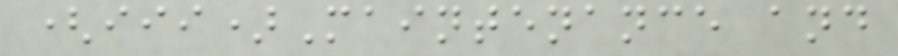(iii)Maintenance and
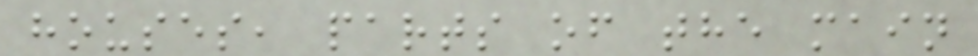houses, parts of the main
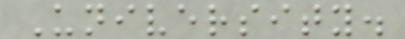University.
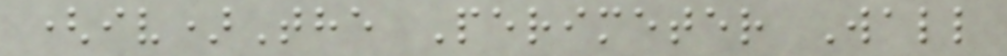(iv)The Perimeter Wall
